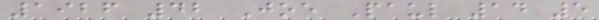1926 42 Joe Paul 14 5
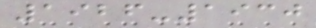1926-1930
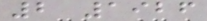2 1926
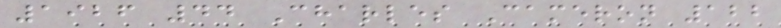1926 44 Charles Cameron 122
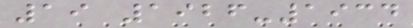19 1926-1934
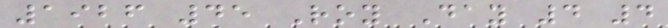1926 45 Roy Day 4 4
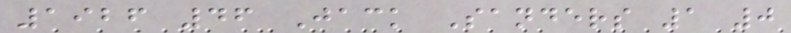1926 46 Jack Sanders 1 0
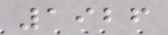1926
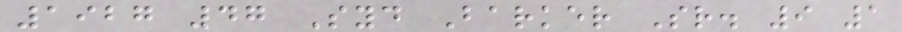1927 47 Syd Barker Sr. 9 1
